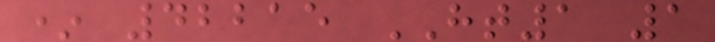* 42215 HT1 1
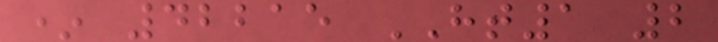* 42215 HT1 2
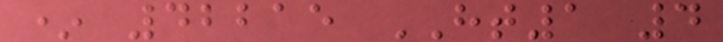* 42215 HT1 4
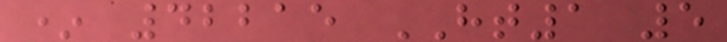* 42215 HT1 5
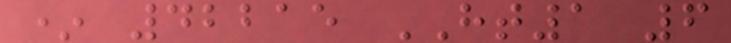* 42215 HT1 6
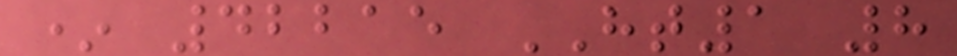* 42215 HT1 8
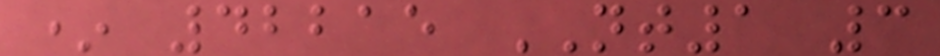* 42215 NT1 3
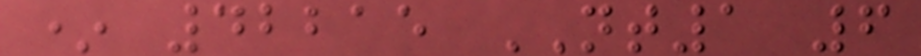* 42215 NT1 6
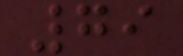79
